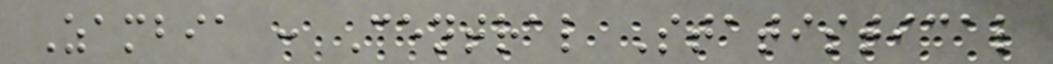Zambia : Central Statistical
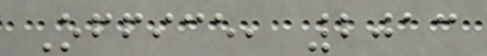Office, 2013
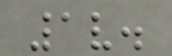1v.
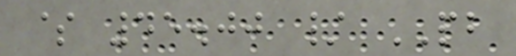$ 45.00 / PB
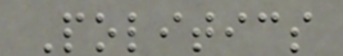Politics
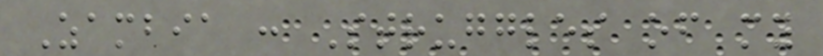Zambia : Struggles of my
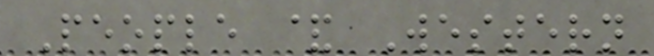People & Western
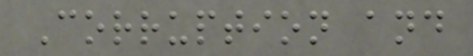Corruption and
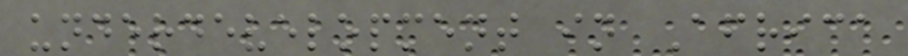underdevelopment in Africa
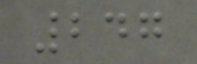247
